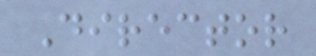Director
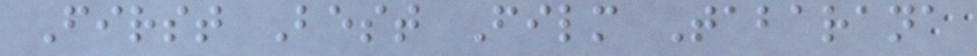First Best Film Tabarana
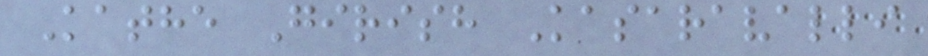Kathe Girish Kasaravalli
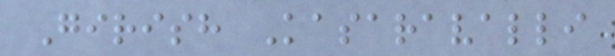Girish Kasaravalli
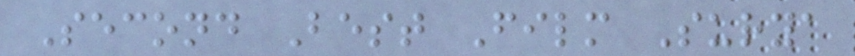Second Best Film Surya
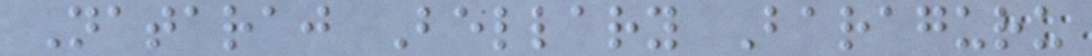Nataraj Bellary Baraguru
